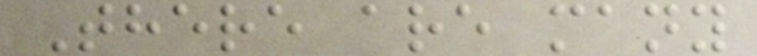There are many
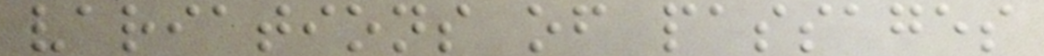variations of passages
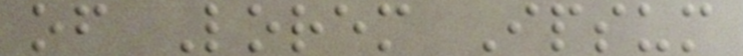of Lorem Ipsum
